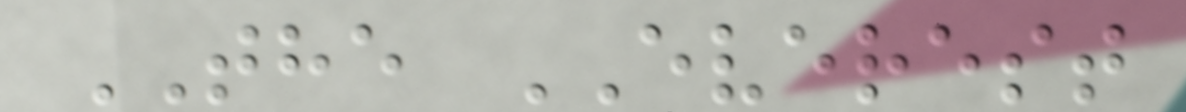THE EVEREST
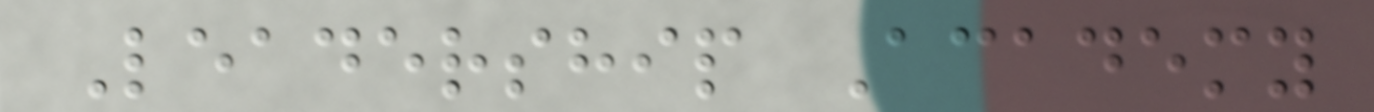Leadership Academy
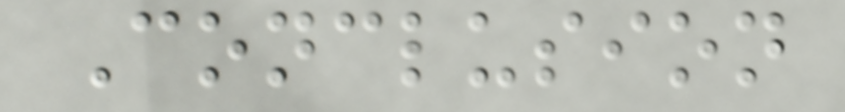Conclusion
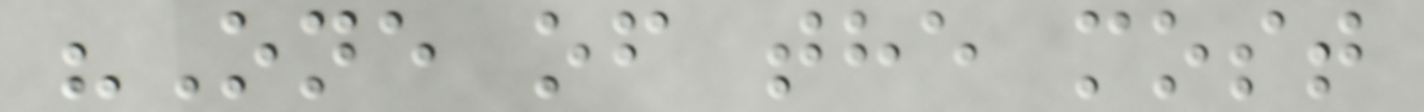"One of the most
